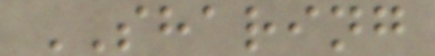SHARING
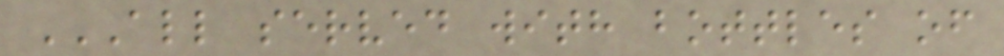ALL SERVED WITH BOTTLES OF
